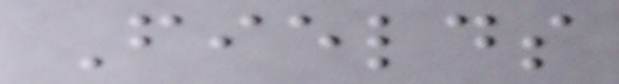Fields
